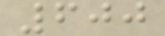600
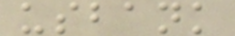usbank
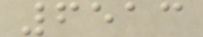6513
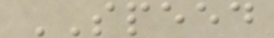SPEED
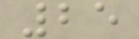25
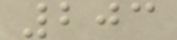203
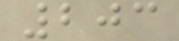203
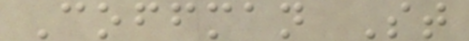Coffman St
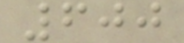600
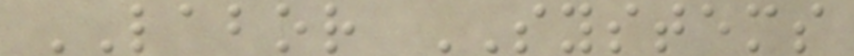LABOR SYSTEMS
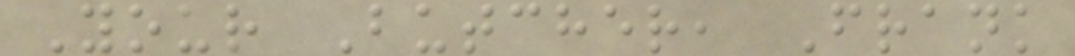Your Butcher, Frank
